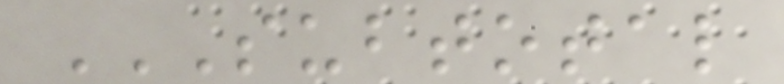SUBTOTAL
